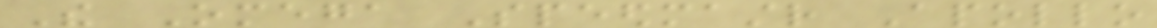The Omega Speedmastr Apollo
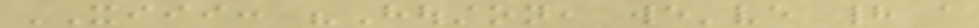XIII: "Houston, we've had a
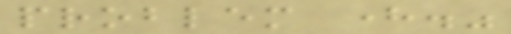problem here."
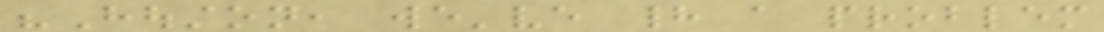"Houston, we've had a problem
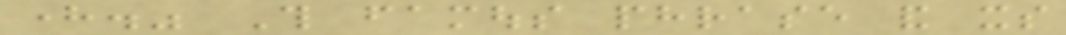here." This famous phrase and its
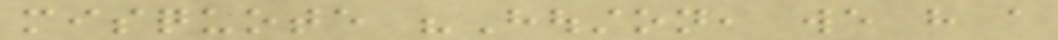misquote "Houston, we have a
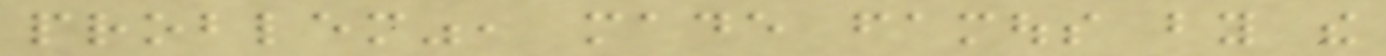problem", made famous by the
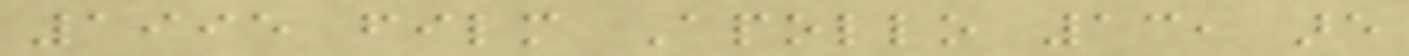1995 film Apollo 13, are
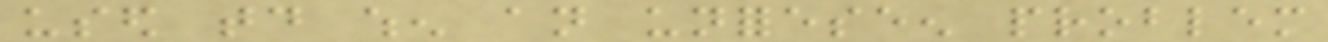used today when an unforeseen problem
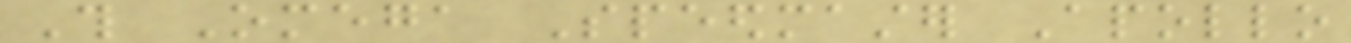This Omega Speedmaster Apollo
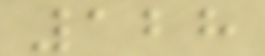128
